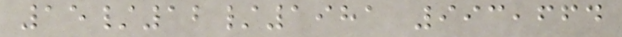15/12/1981 993,664
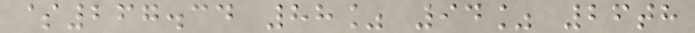$267.34 88% 94% 26th
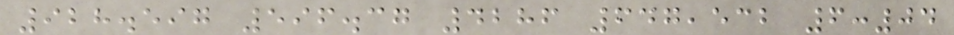928.597 596.37 4286 647,532 6:04
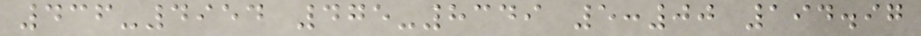436-4954 475-8349 5:00 194.97
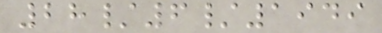28/6/1949
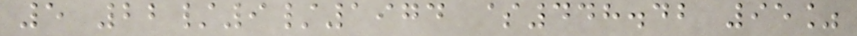5 22/9/1974 $448.42 95%
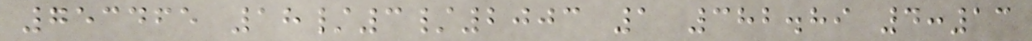753465 18/3/2003 1 382.89 4:13
